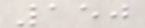150
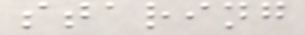staring
